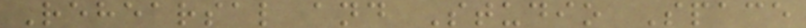Rehearsal and Studio Space
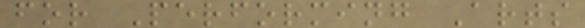for Performing Arts
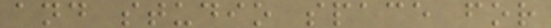and studio space for
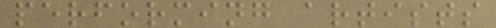performing artists
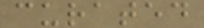curated
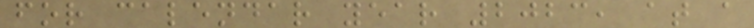for calendar year 2023, at a
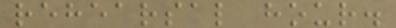rehearsal hour.
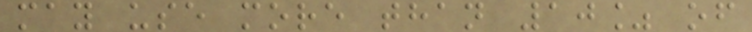may use more than 10% of
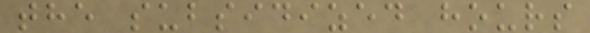the subsidized hours
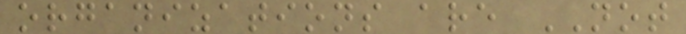organizations are NOT
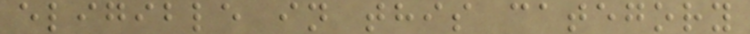eligible in this category
